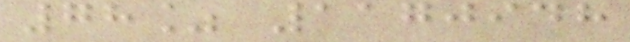78% 1170948
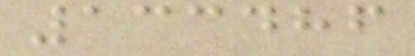133486
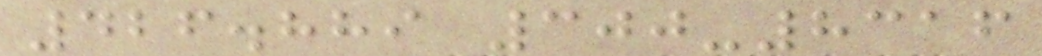426.889 300-8316
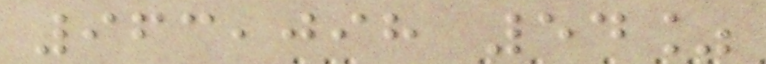963,098 54%
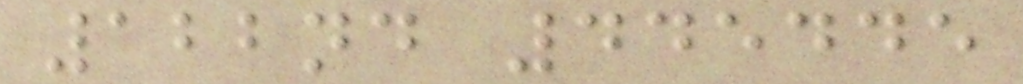122nd 445445
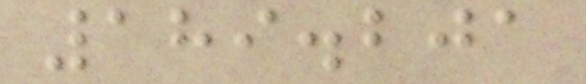189.201
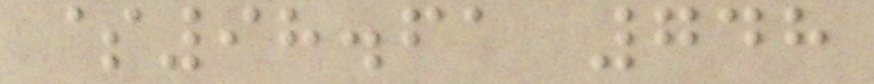$98.61 748
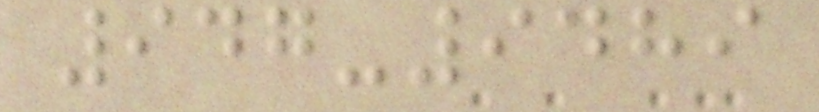947-9489
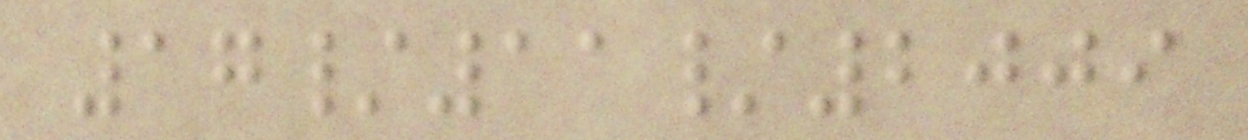17/11/2009
